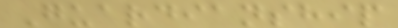Guardianship
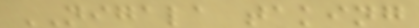NIGALA taking
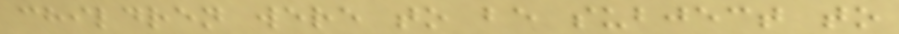children were to be subject to
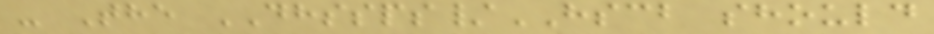- The DHSSPS/HSCB should
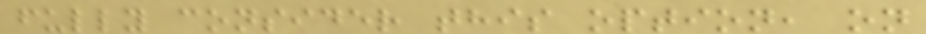fully consider this option, on
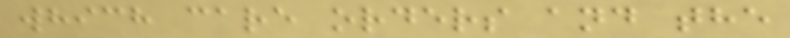which care orders and the
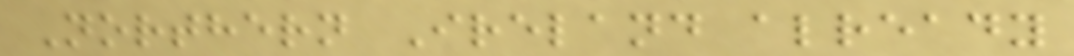Northern Ireland already
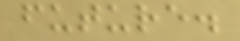future.
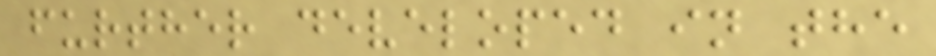further developed in the
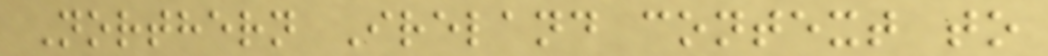Northern Ireland context to
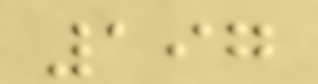197
